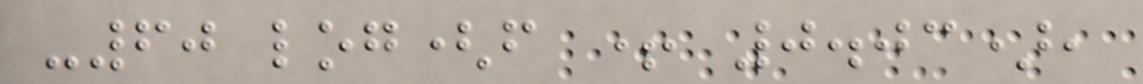-60 log(f + 0.03),
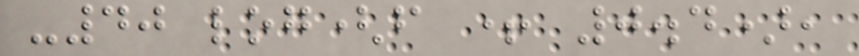-40 log(f + 0.4),
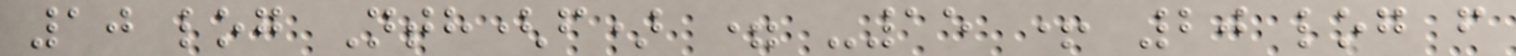10 log Nth(f) = -15 + 20 log f
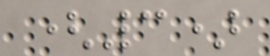(3)
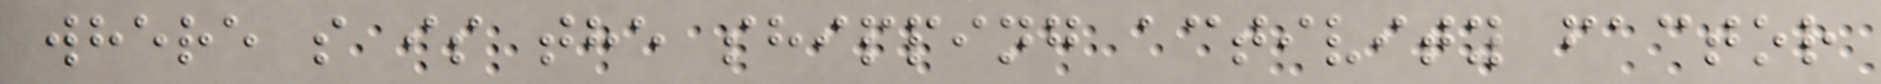where s is the shipping activity factor
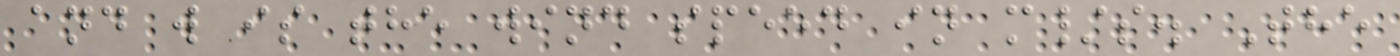and w is the wind speed in m/s. The
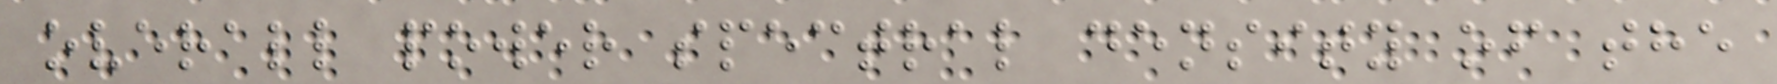overall power spectral density of the
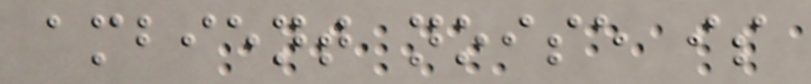ambient noise is
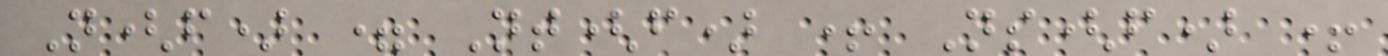N(f) = Nt(f) + Ns(f) +
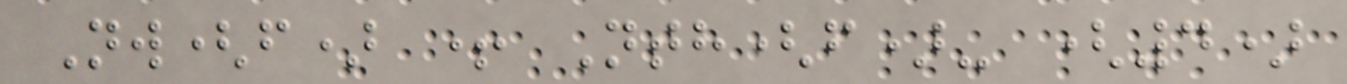Nw(f) + Nth(f)- (4)
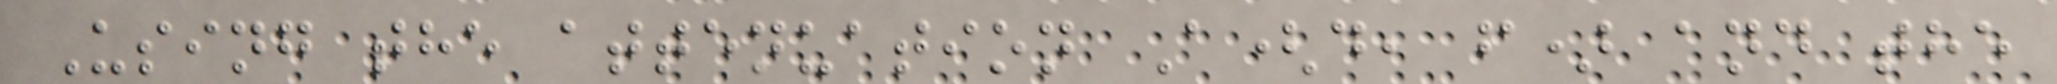Using the attenuation A(d, f) and the
